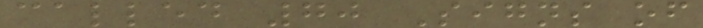called 70 Signs of
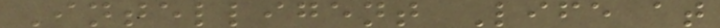Intelligent Life at
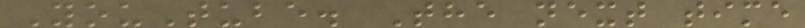YouTube. The next time
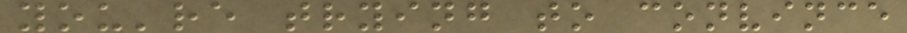you're trying to convince
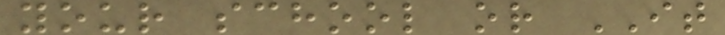your school or IT
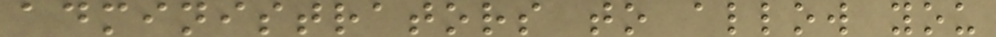administrators to allow you
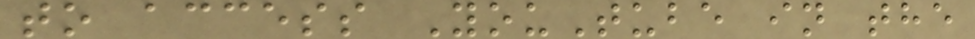to access YouTube in the
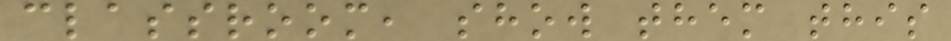classroom, show them this
